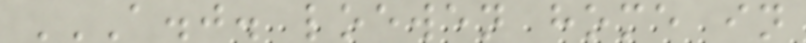A.J. LOEWEN HOME IN
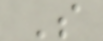S
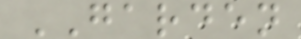GARDEN
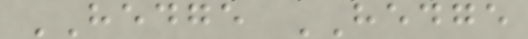HEDGE HEDGE
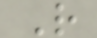R
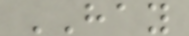HAY
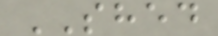SHED
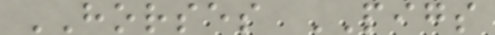HORSES PIGS
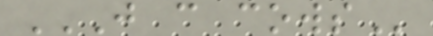J C COWS
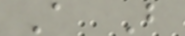A B
